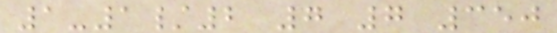1-1/2 7 7 350
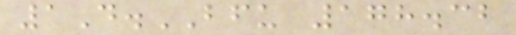1D.BFU 178.32
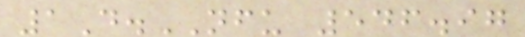1D.NFU 546.97
